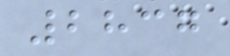2837
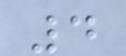4
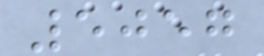5057
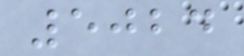5024
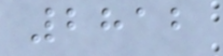2812
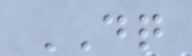DQ
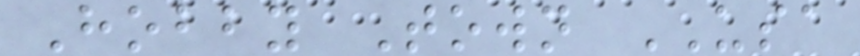Hobby Town USA
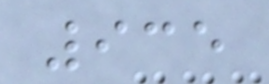935
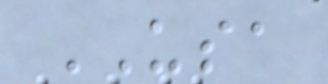USA
